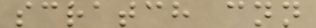scratch cnn
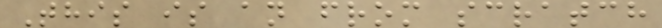This is an from scratch
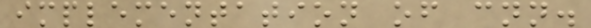implementation of cnn.
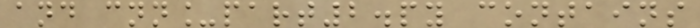and cnn_part2.py contains
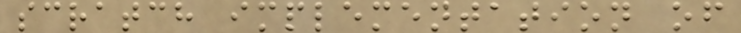scratch implementation of
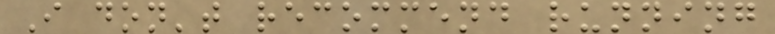I don't recommend running
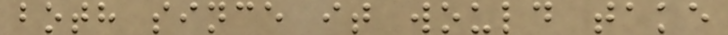both since it would take
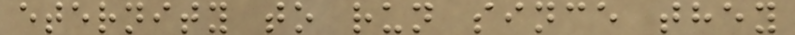eternity to run since they
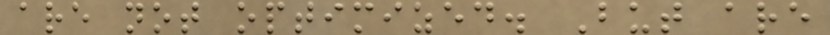are not optimized. But are
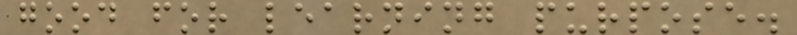good for learning purpose.
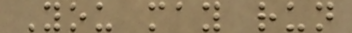You may run
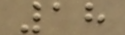18
